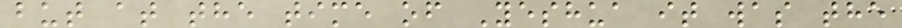but at the time of Yeshua it was the
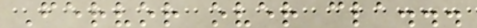Fervor over cla...
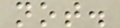not.
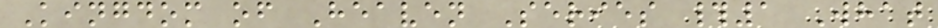Kingdom of Heaven Series #1 What
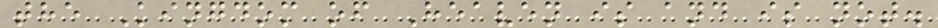the Kingdom of Heaven is and is not.
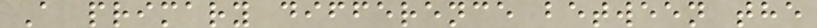A primary difference between the
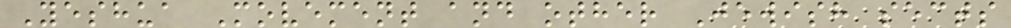Yeshua Movement and other Jewish sects
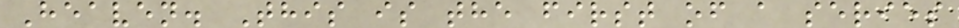Heaven. This is the first of a series
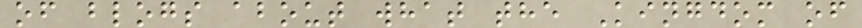of blogs about what the Kingdom of
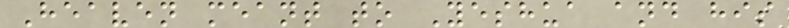Heaven meant to Yeshua and his
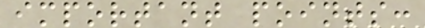important points:
